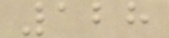128
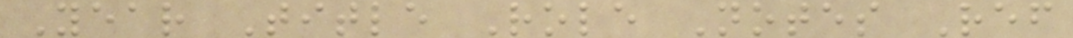Year Title Role Notes Ref
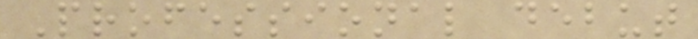Professional debut
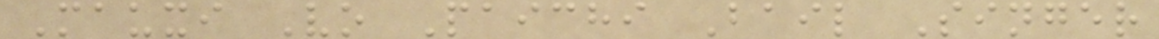Mauxi Vo Paichi Bail Singer
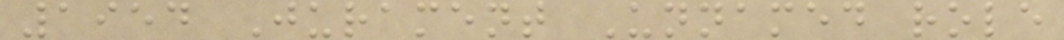1954 Jurament Unnamed role
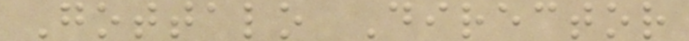Gottalo Director
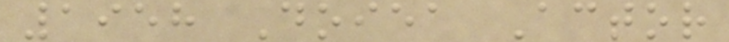1958 Doiea Actor
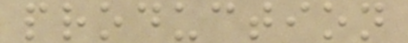production
